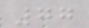77
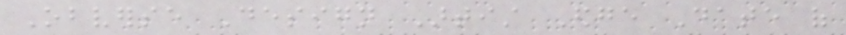Obverse Design Artist Edge Date of
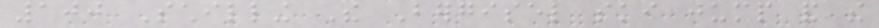100 Schilling The Bergisel ski jump and the
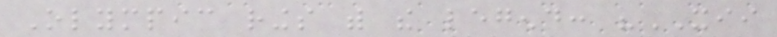Olympic rings with the legend: "XII
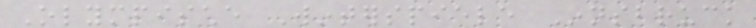Olympische Winterspiele Innsbruck
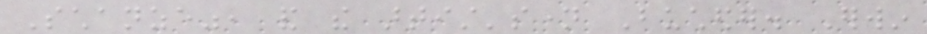Schanze", and the artist'sname Bucheder. Erwin
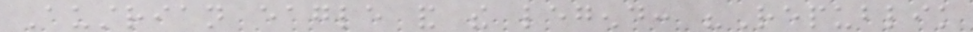Austrian eagle and the legend: "Republik
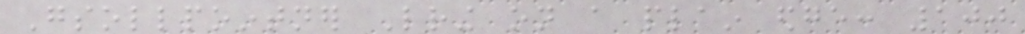Gsollpointner Lettering on a plain edge: 100
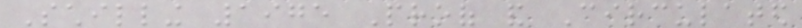Schilling 1975 Proof and Circulated
